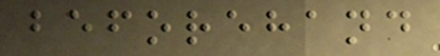beforehand
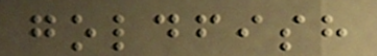goldfish
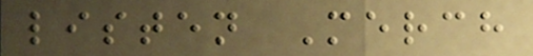listen Merch
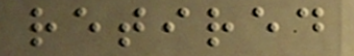retired
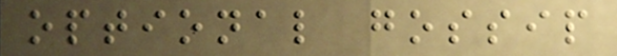optional gossip
